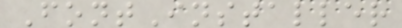FontInstaller
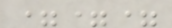===
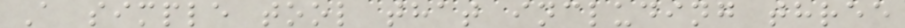A simple tool that including three
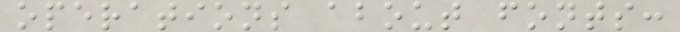operations about fonts:
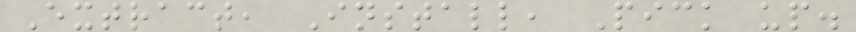Extract, Install, Pick up.
